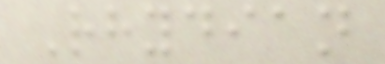Rhydian
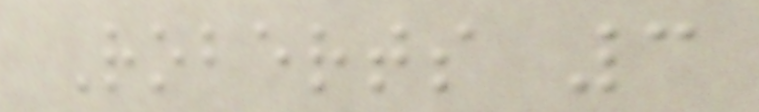Roberts 3
